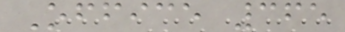Office 365
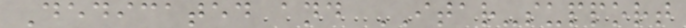Dedicated and ITAR-support
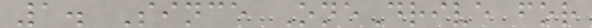1. Since OneDrive for
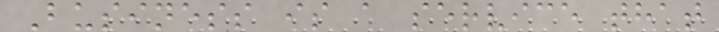Business is a service that
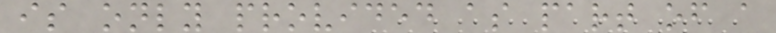is only provided as part of a
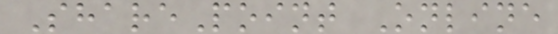SharePoint Online
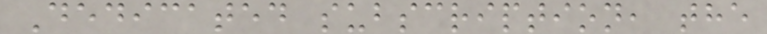Dedicated subscription, the
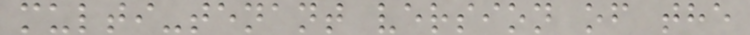multi-tenant version of the
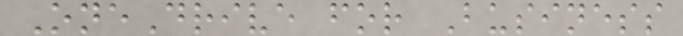OneDrive for Business
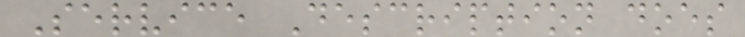Service Description does
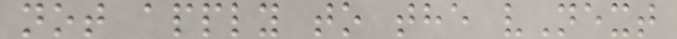not apply to the vNext
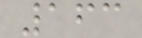163
